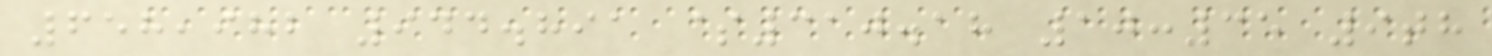658,982 944.891 $310.18 10:35 9th
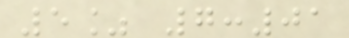5% 7:01
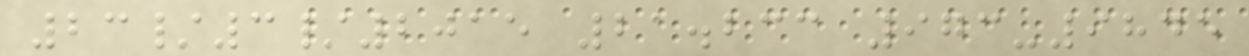23/3/2015 21.233 973-9845
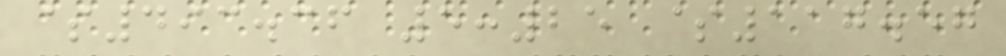$493.36 5:25 $117.57
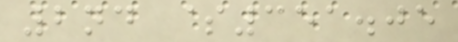2nd $351.05
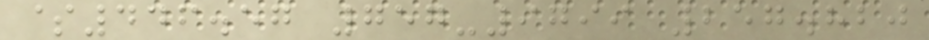$446.57 757-9799 257.820
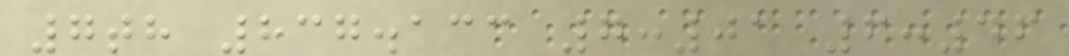7th 837.133 7:01 6:46
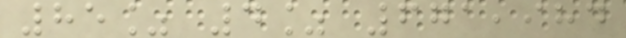85% 4% 671,984
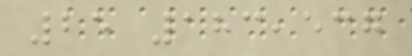25 183,537
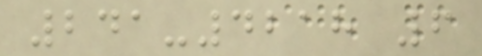241-4218 6
